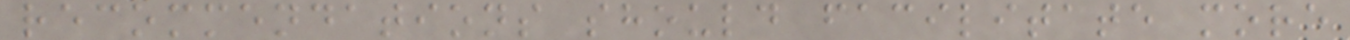recommendations should facilitate more
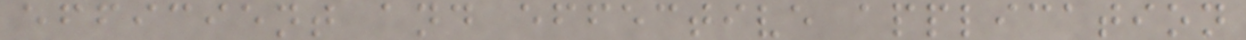efficient and effective application
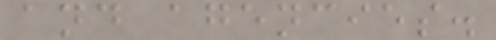and agencies.
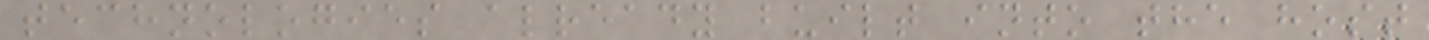technologies already built into the host
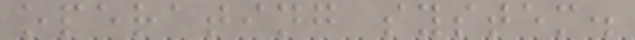operating system.
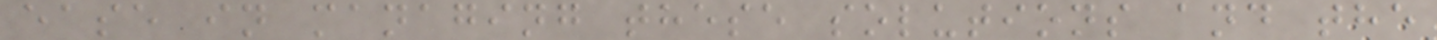ease in managing these solutions and the
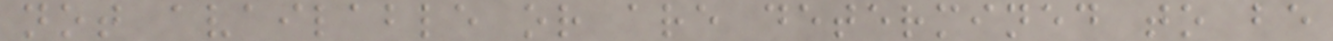not available or are determined to be
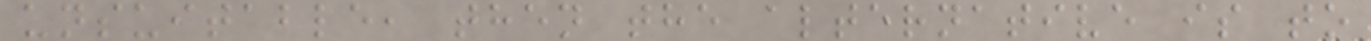unsuitable, then the alternative is to
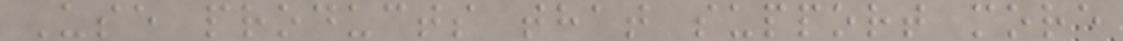Use products that support more
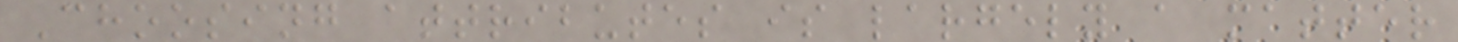Choosing attributes is largely a matter
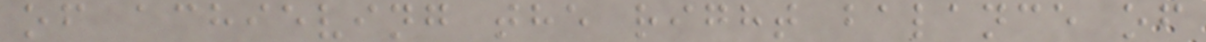of achieving the right balance of
